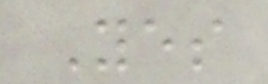Yes
